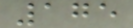175
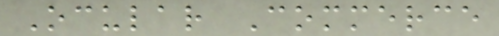Ocular Commerce
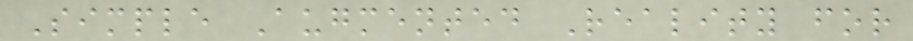Simple Augmented Reality for
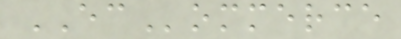ECommerce
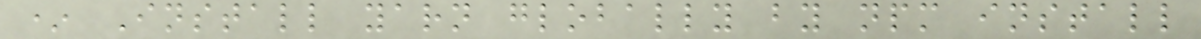* Install yarn globally by npm install
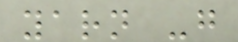yarn -g
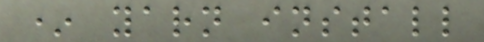* yarn install
